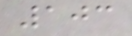103
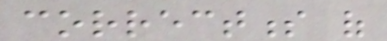correctness of
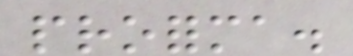proforma.
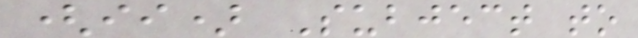(ii) Subject to
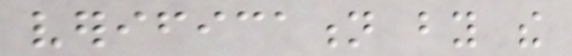verification by the
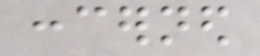concerned
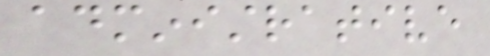administrative
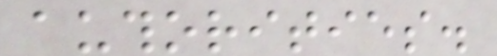authorities.
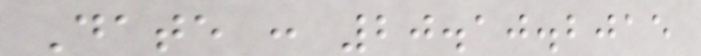Date : 20.10.2015
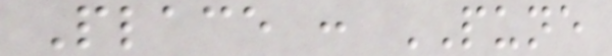Place : PUNE
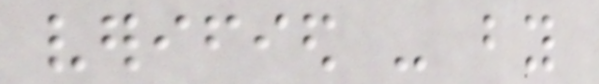verified - by
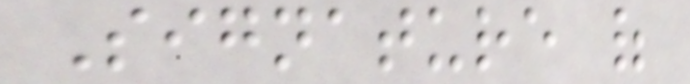Signature of
